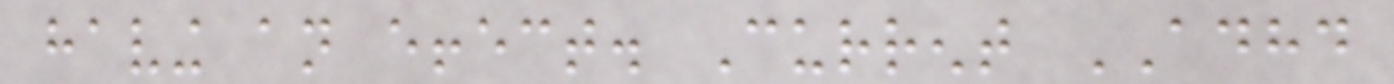having an effect. Current ADHD
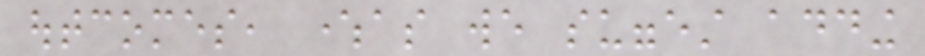outcomes, whereas we suggest adding
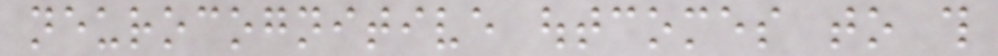neurocognitive outcomes to this
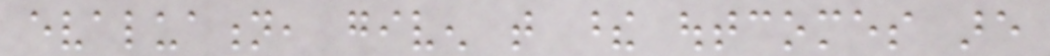evaluation, given that these outcomes are
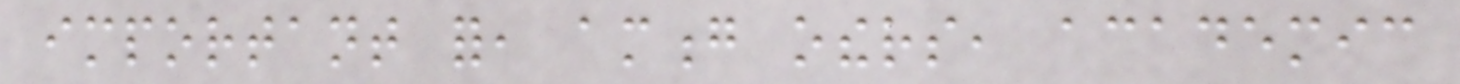important for, among others, academic
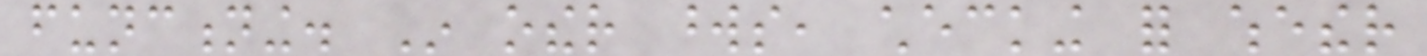functioning. In other words, checking for whether
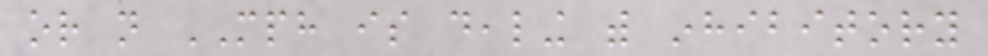or not MPH is dealing with inhibitory
